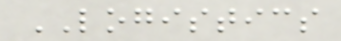LOGISTICS
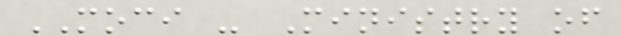MOCI - Ministry of
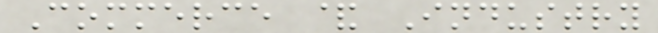Commerce & Industry
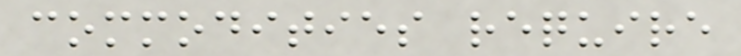commodities require
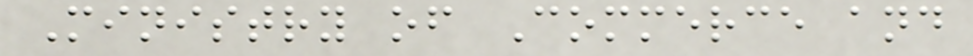Ministry of Commerce and
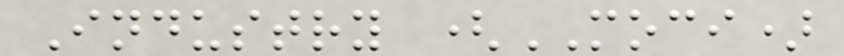Industry (MOCI)
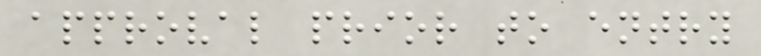approval prior to entry
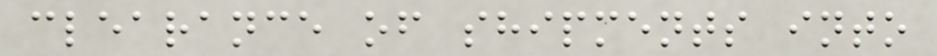clearance of shipments into
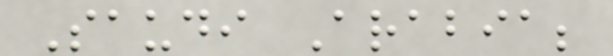Saudi Arabia;
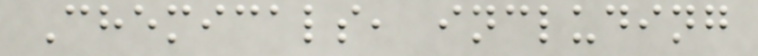Chemicals, including
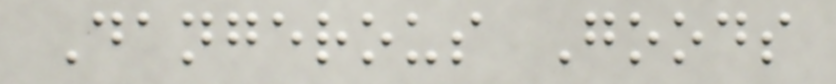Dangerous Goods
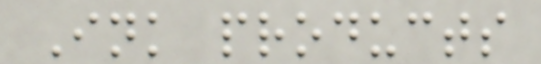Ink products
